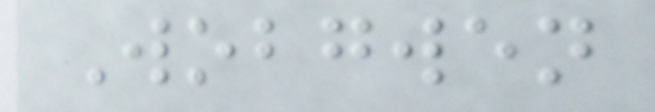Wobgwen
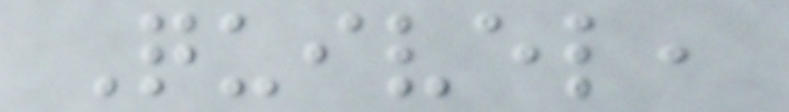Quivel,
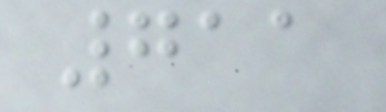711
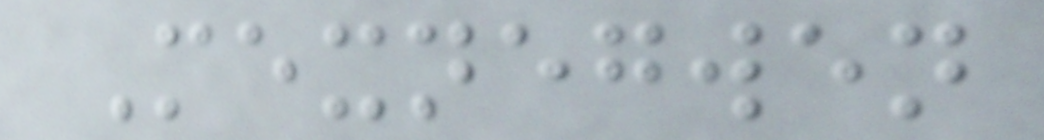Mexnegwen
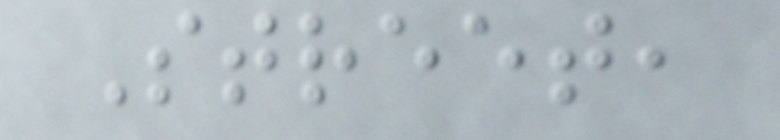Street,
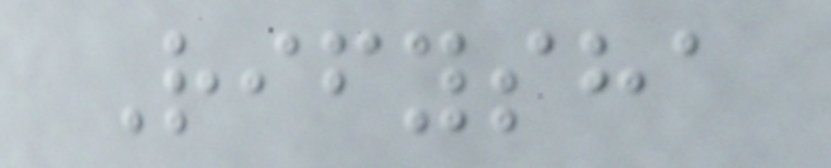Rifysha
